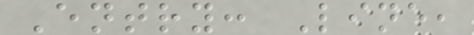Entry: Line,
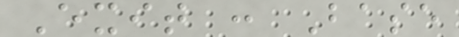Exit : Base
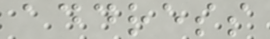address
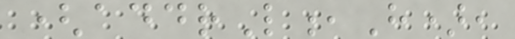(addrL,H),
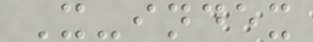X-index
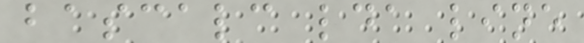bascalc lda line
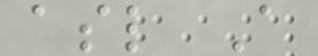asl A
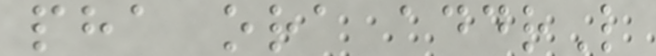pha ora addrL
